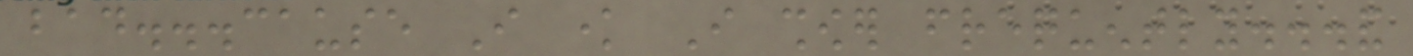bad...cause I know I shower frequently...and
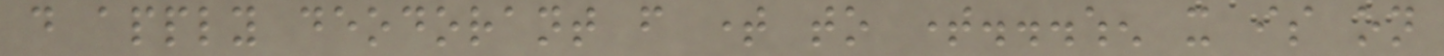do apply deodorant from time to time...when it is on
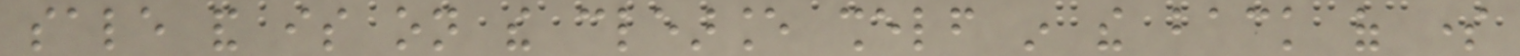sale and is on the clearance shelf in the back of some
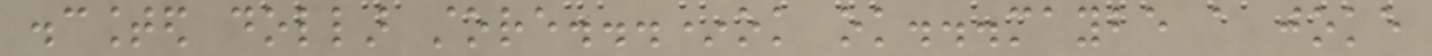discounted dollar store...*ok ok...maybe a joke
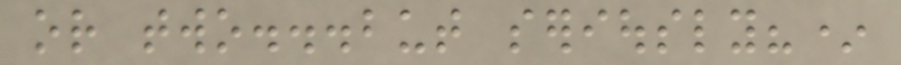or two...but seriously?*
